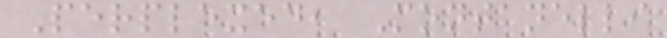Perplexed, Montanelli
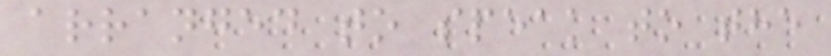arranged to speak to the
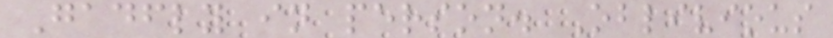Gadfly in person. Oblivious
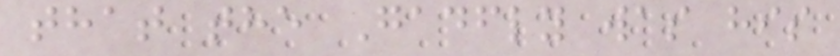that the Gadfly was his
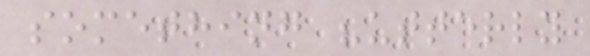something "utterly
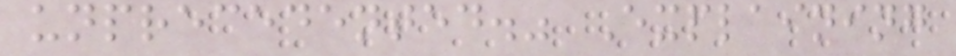unprecedented." Explaining
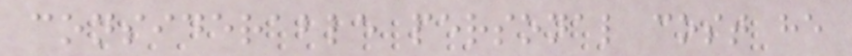considerable personal cost he
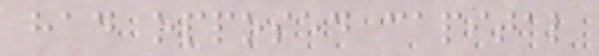had opposed capital
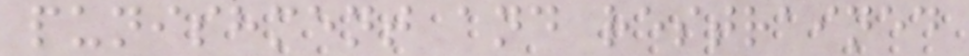punishment and restrained
